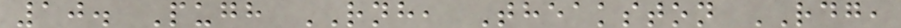10. Pugh RNH, Theakston RDG,
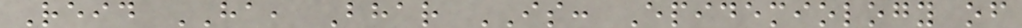Reid HA, Bhar IS: Epidemiology of
